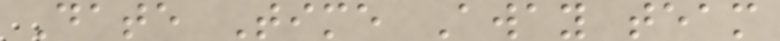Date Time Away team
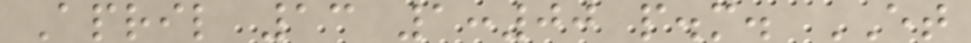April 13 1:00 p.m. ET
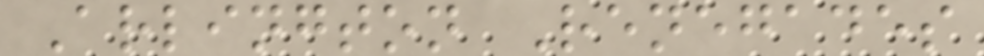Arlington Renegades
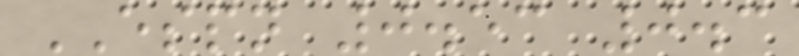ESPN 0.53 0.3
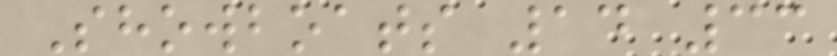Showboats 14 33
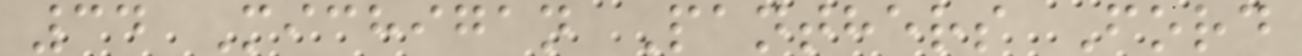34 Michigan Panthers Ford
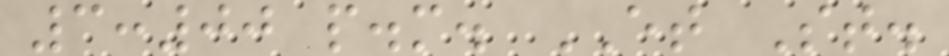3:00 p.m. ET St.
